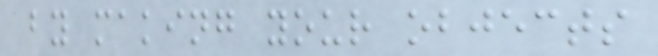by making your objects
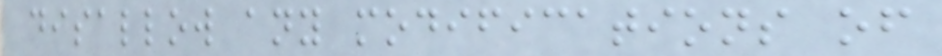disallow any modifications of
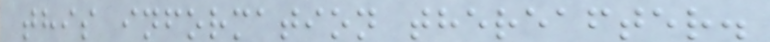this information thereafter.
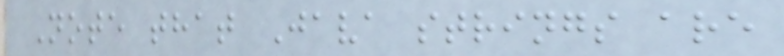Note that Java strings are
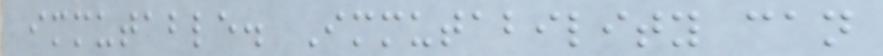immutable. Immutability can
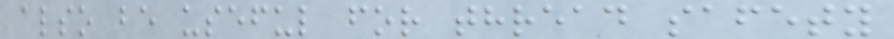also be useful for thread safety
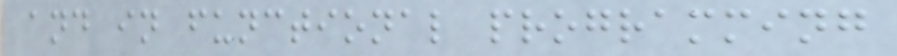and in functional programming
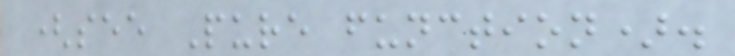(see Pure function).
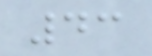43
